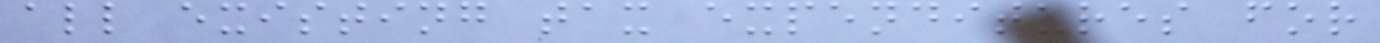all existing tax expenditures for
